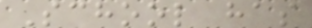School has
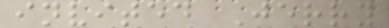invited Jerry
